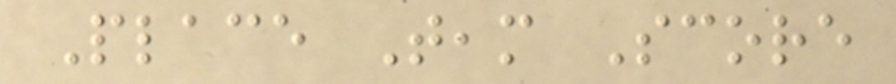Place Team Score
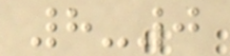8-0
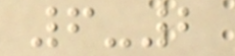6-2
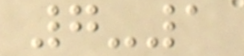7-1
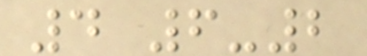4 6-2
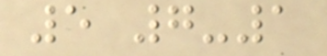5 7-1
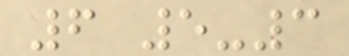6 5-3
